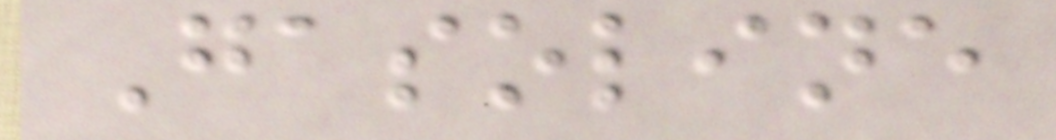Gasoline
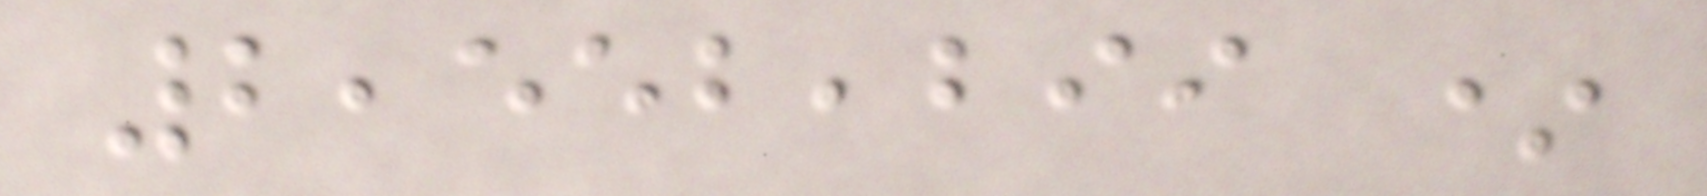2,552,299 *
